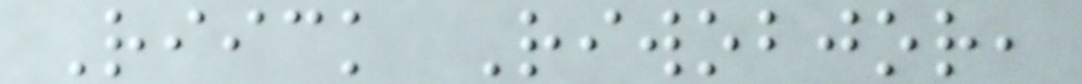Riick Riwobjor,
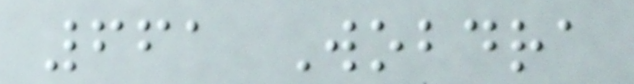661 Wobdra
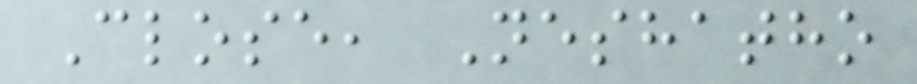Close, Neshatho
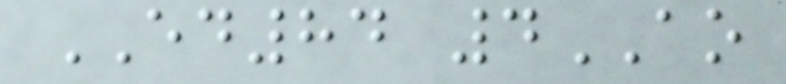ED84 4AO
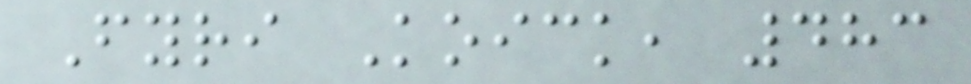Fyri Koick, 483
